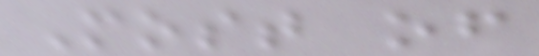Most of
